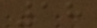18
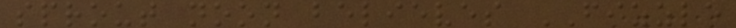sprout noon believes FIZZLE
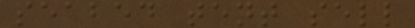seabed tent sell
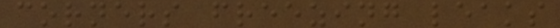corners freezing leaks
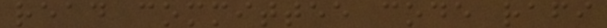read committee code rafi
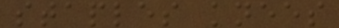staples knees
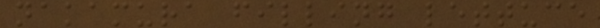nakamura filling lettuce
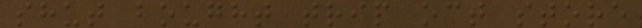shut bought trip oct store
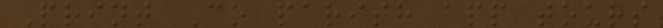Print Co parish app tours
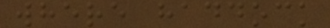where haddock
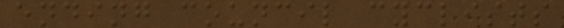ending council cyclists
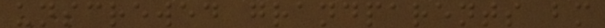unscrewed grandparents bm
